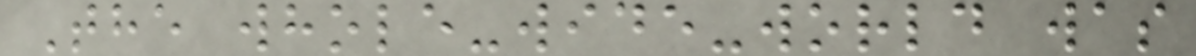The whole-wide-world was
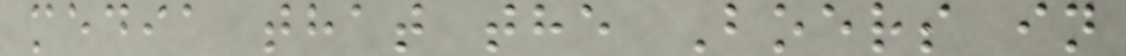media that the Boers in
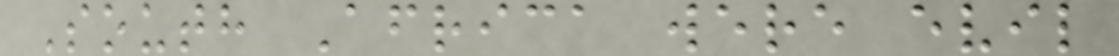South Africa were evil
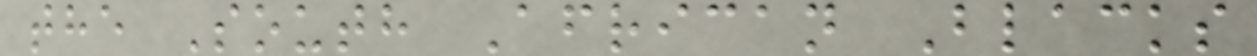the South African Blacks
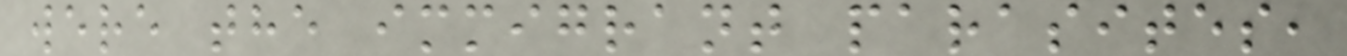were the immigrant parasites,
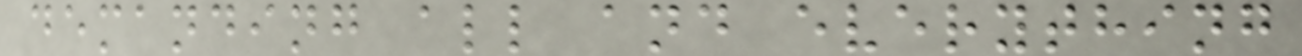demanding all and everything
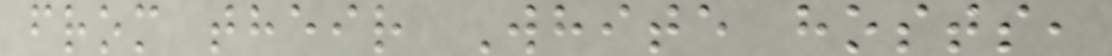from their White hosts,
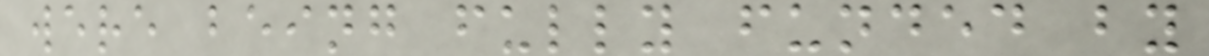were being fully funded by
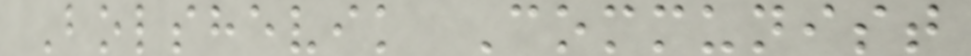Bolshevik Communist
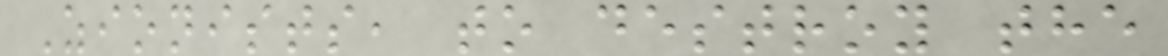Zionists, to destroy the
